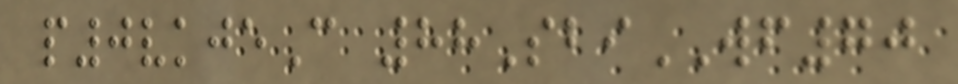p0vkjeC 88SbiWF70
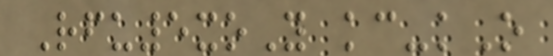Rfu5xoY kc-kO
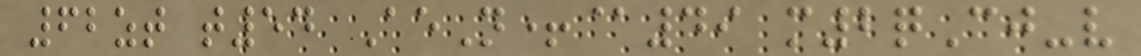62zt t54 AeN+@49 m2qCj-v
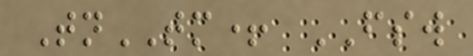TnTM+ FSW
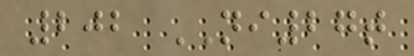202 NI27t
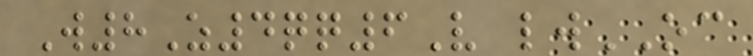W8Z4qq6V lwOC
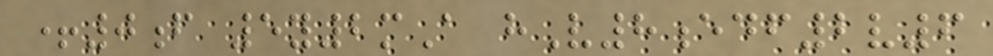+0f 5y2mA hV8edf2v6
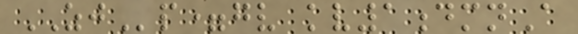ZJp=gv kv1dmnA
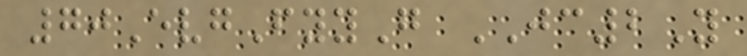70EvgFyyG JC2Y
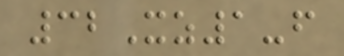32Xz1-f
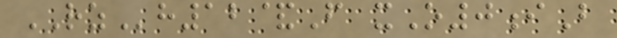RZh12&F xO0iB
